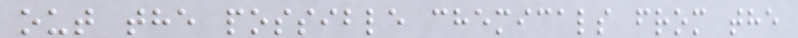out the possible chemicals from the
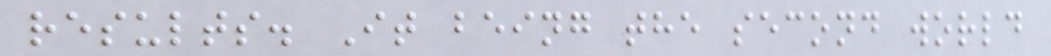results. It being the second world
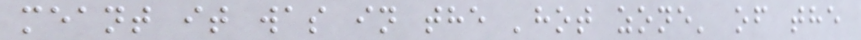meant it was in the 'hot zone' of the
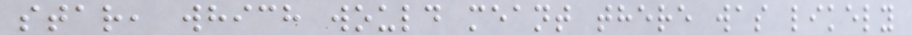star, which would meant there was likely
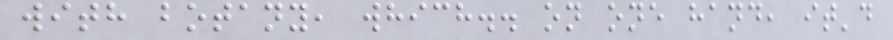with botany, which.. on one hand, it'd
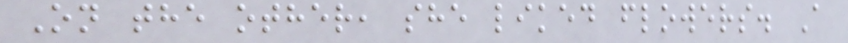On the other, she liked flowers. A
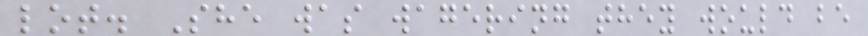lot. She was wagering they would be
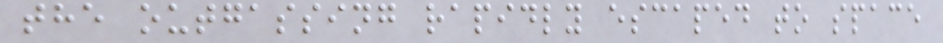the outgassing rapidly escaped to space
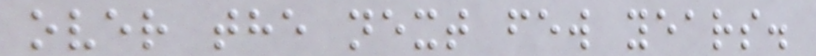over the next few years.
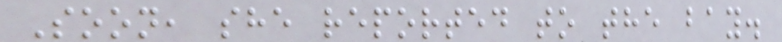Soon, she reported to the bay.
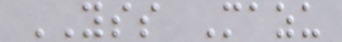YSS Mazu
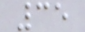35
